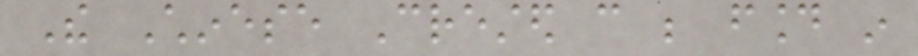The Chinese Crested can be found in
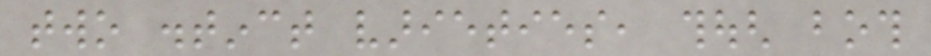two distinct varieties, though both
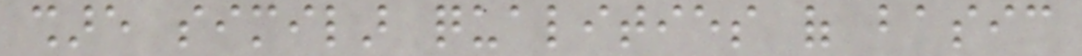share similar qualities of basic
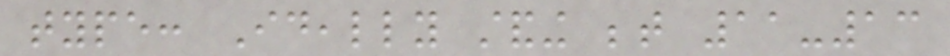type: Ideally standing between 11-13
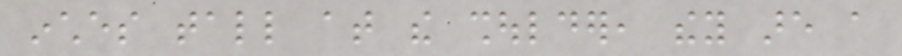inches tall at the shoulder, they are a
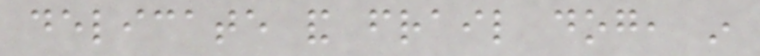delicate and frail dog, in
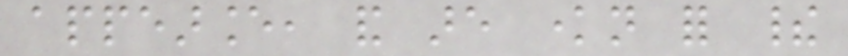appearance, and are known for their
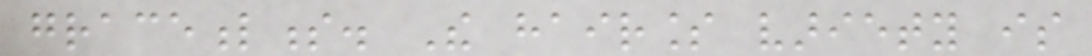gracefulness. The hairless variety is
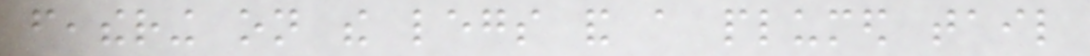feathering on the legs and a plumed tail
